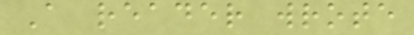A reader wrote
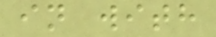in with
